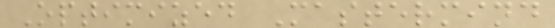Optimized Mastermind
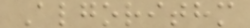Algorithm
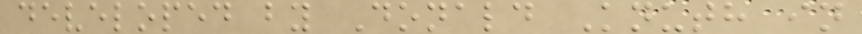developed by Donald Knuth in
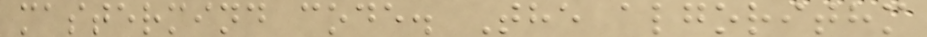mastermind code. The algorithm
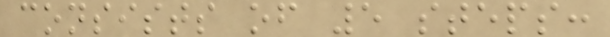consists of 5 steps:
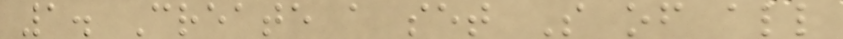1. Create a set S of all
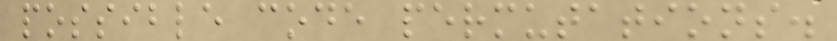possible code permutations.
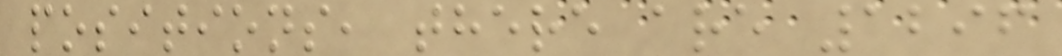positions, there are 1296
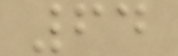64
